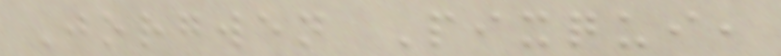Jorgwen Pixqui,
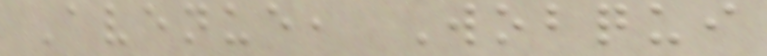Avenue, Wobqui
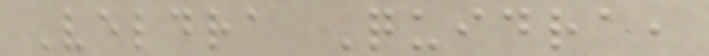Veldra Quidra,
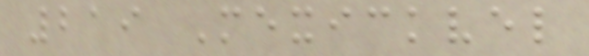219 Mexickvel
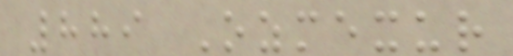889 Ozmexur
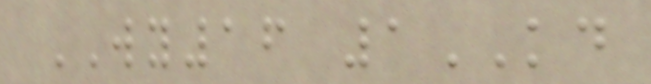WY16 1KD
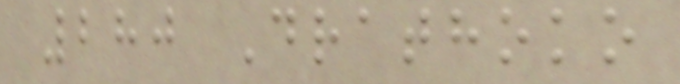280 Drathoko
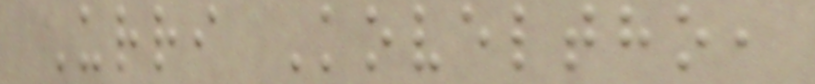Urri Koveltho,
